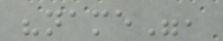"name",
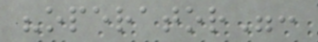"operator":
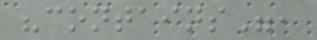"contains",
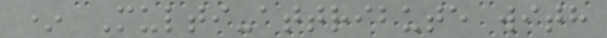* Multi-attribute with
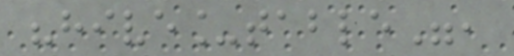"hive_table",
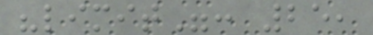"limit": 25,
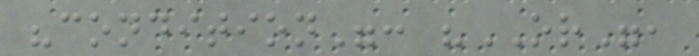"condition": "OR",
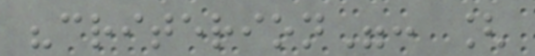"criterion": [
